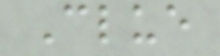Clue
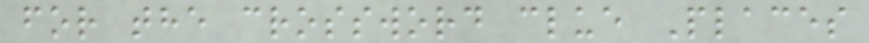for the crossword clue Places
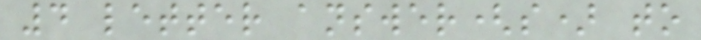4 letter answer(s) to
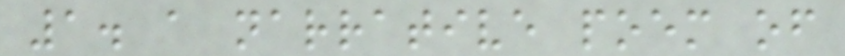1. a narrative poem of
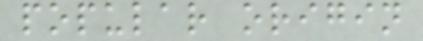popular origin
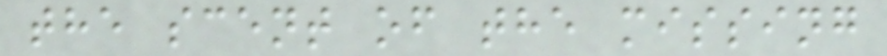the scent of the missing
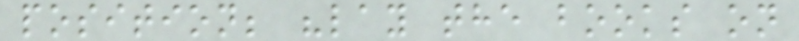position; "lay the books on
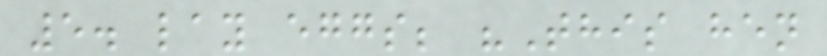5. lay eggs; "This hen
